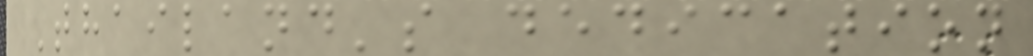Thailand's dedication
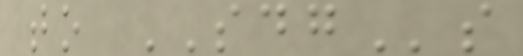to SDGs
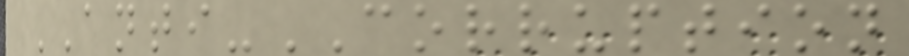ANTI-CORRUPTION
